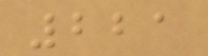221
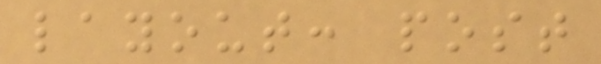layout: post
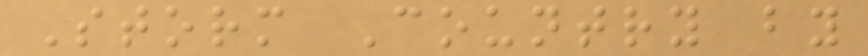Storm Country by
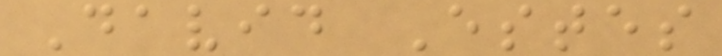David Estes
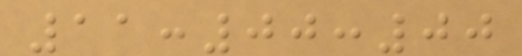11:00:00
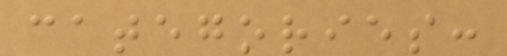categories:
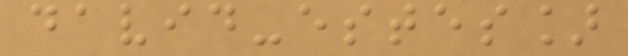david-estes]
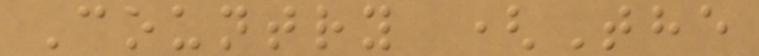Country (The
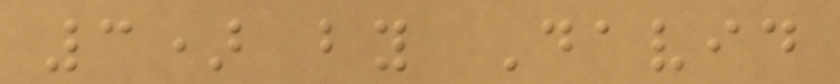3) by David
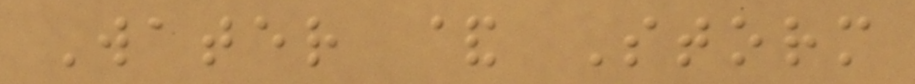Water & Storm
